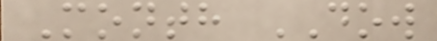Month DOW
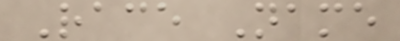Race Name
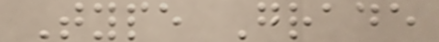Type Grade
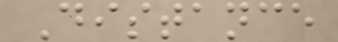Distance
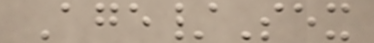Age/Sex
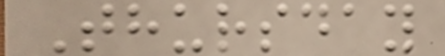Thursday
